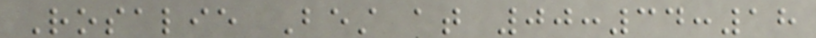Rosalie Best at 00:34:18
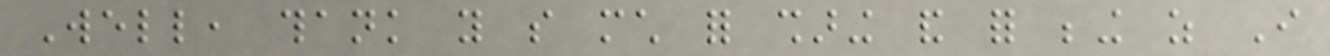Well, thank you so much for sharing and for being as I
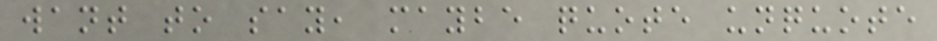want to say, maybe quote unquote
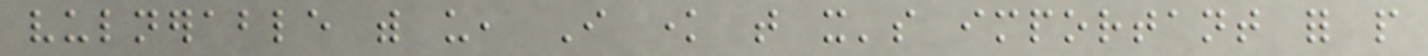vulnerable with us, I know that it's important for people
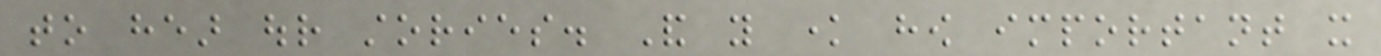to hear our stories. And you know how important it
